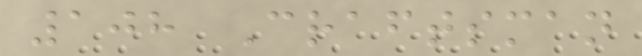108 Craftsman
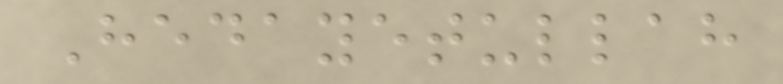Hedayetullah
